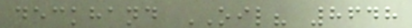deckhand OIL? 8648
